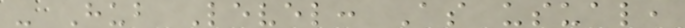- Hub Level: As usual,
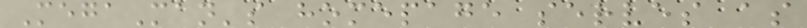MegaMan's homepage serves as
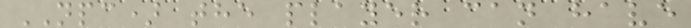NPC) the player can have
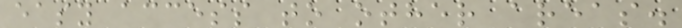easy access to other areas.
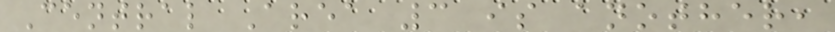Central Area 3 is another,
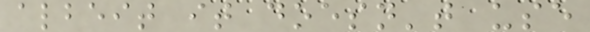albeit it doesn't use
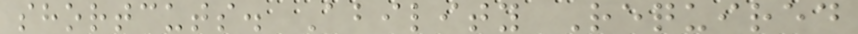shortcuts. Ability Required
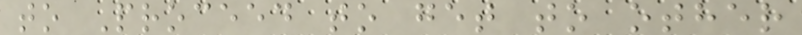to Proceed to get to other
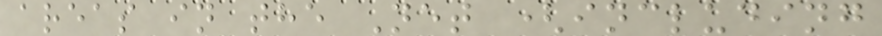areas in the Net (including
